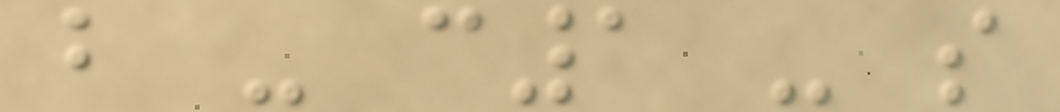b - c1 - s
